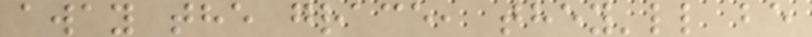away the grace, they'll be
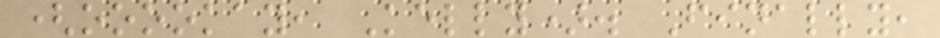(ooookay, Kelly). Finally,
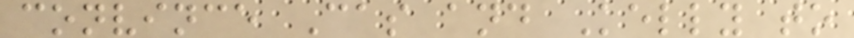convince Cas and Kelly to
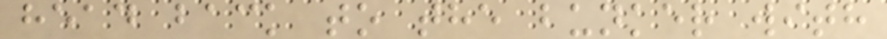head back to the bunker with
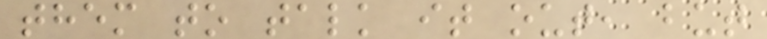them to talk it out, but
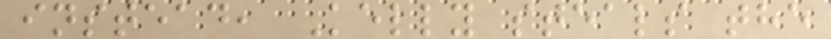instead, Kelly steals the
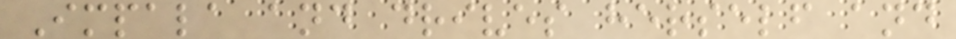Impala and drives herself and
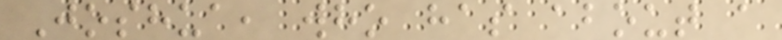Joshua, who has about a
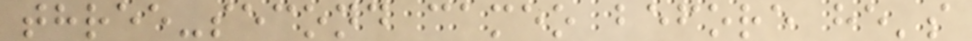three-second cameo before he's
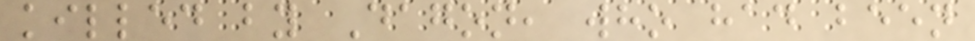killed by Dagon, who had been
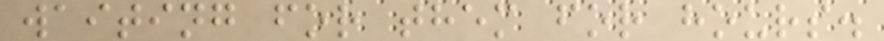waiting for them for hours.
